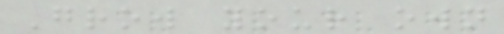Grow your own
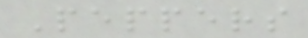Peppers
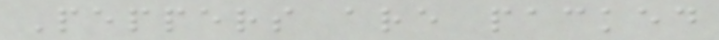Peppers are packed
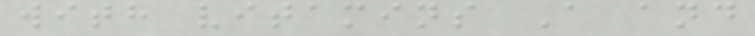with vitamins A and
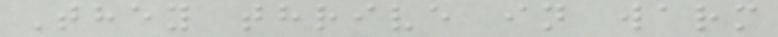They thrive in warm
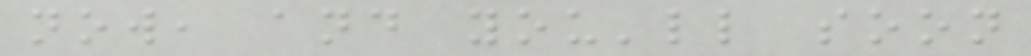now, and you'll soon
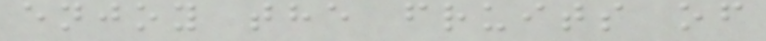enjoy the fruits of
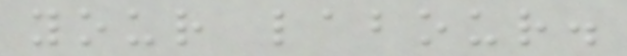your labour.
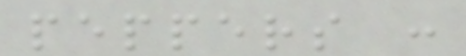peppers :
